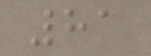81
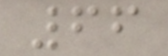66
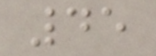45
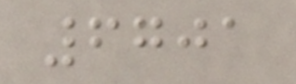6701
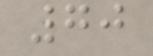70
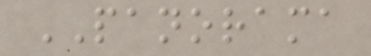PANORAMA
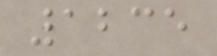1235
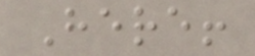Here!
